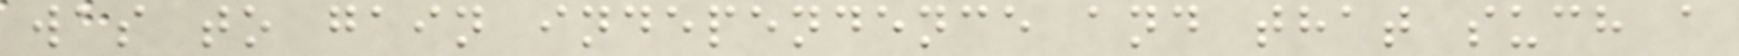was to gain independence and that such a
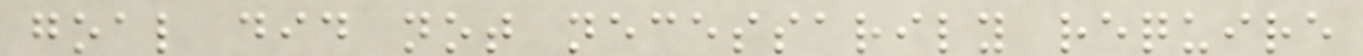goal did not necessarily require
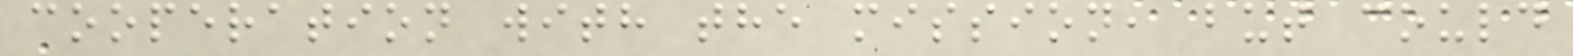cooperation with the mission, but could
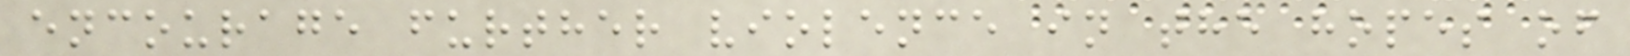encourage further violence in the hopes of
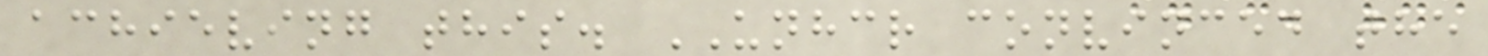achieving this. UNHCR convinced the
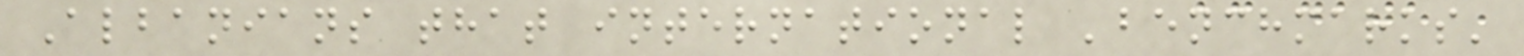Albanians that international 'benchmarks'
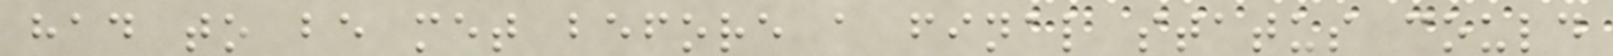had to be met before a final status could
